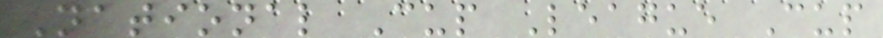National Cup League Cup
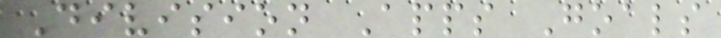Division Apps Goals
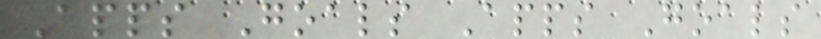Apps Goals Apps Goals
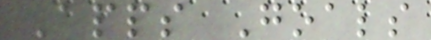Apps Goals
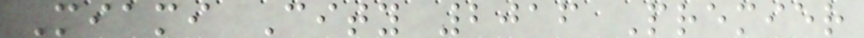Miami City 2016 Premier
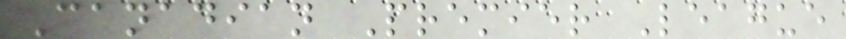Canadian Premier League
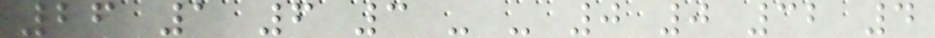26 1 6 3 - - 0 0 32 4
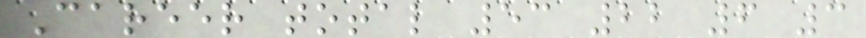Career total 53 22 6 3
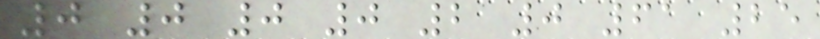0 0 0 0 2 0 61 25
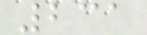231
